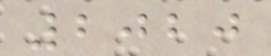2020
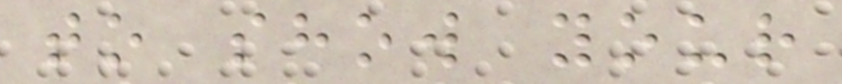to show your
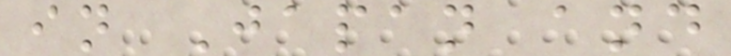in Japan and
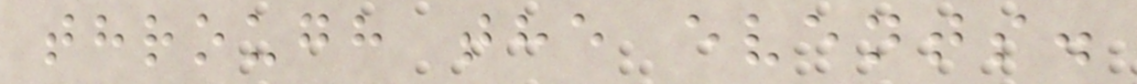through the events.
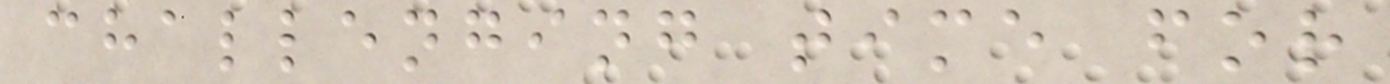challenging time for
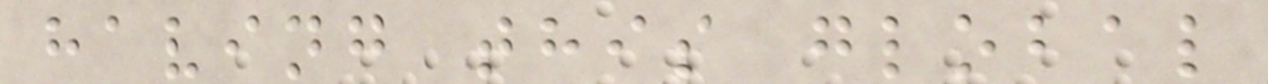having this global
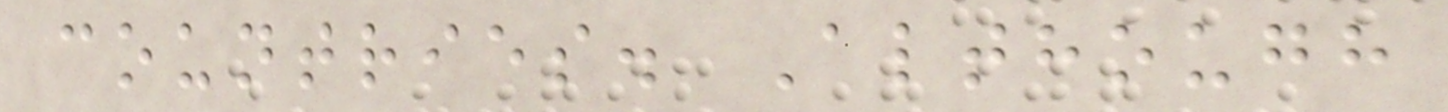countries. Although
